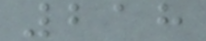218
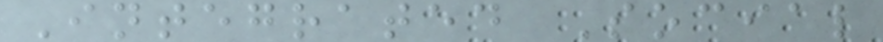Integrated Social
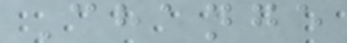Change
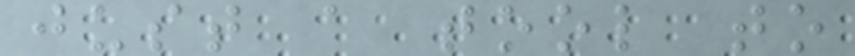just a tool to
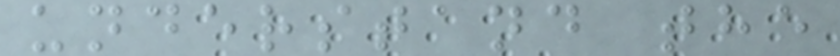understand the
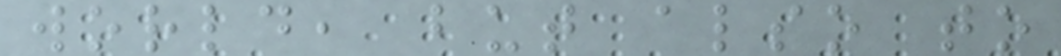world, but also to
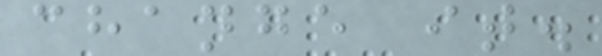change it.
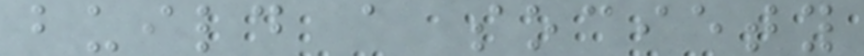build a society
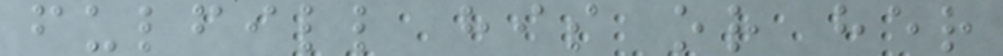fulfill his or her
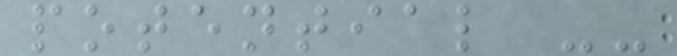potential --
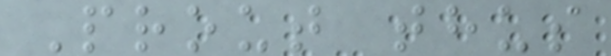Prout thus
